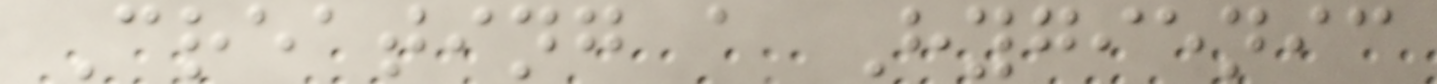Creating a Hygienic
